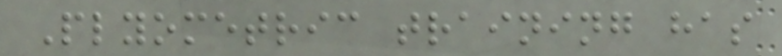Plyometric training has
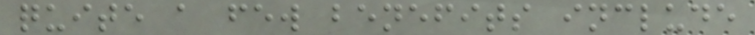quite a few benefits include
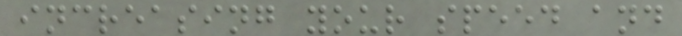increasing your speed and
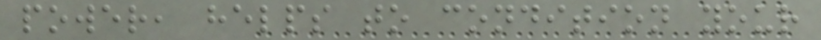power, helps to condition your
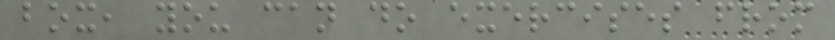box, you can do exercises from
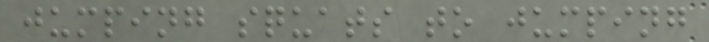jumping squats to jumping
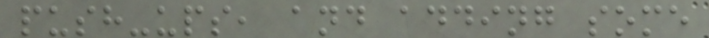push-ups, and adding some
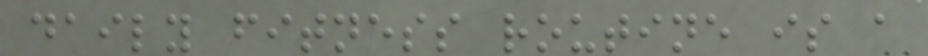daily fitness routine is a
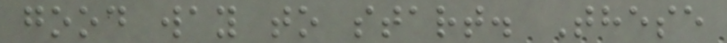good way to start. These
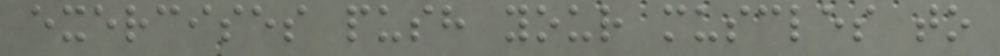exercises push your muscles to
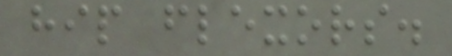hip flexors.
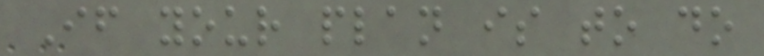If your plan is to do
